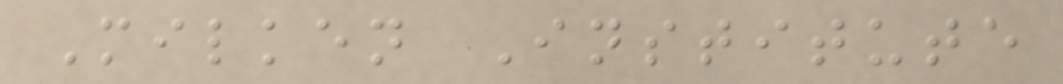Milken Institute
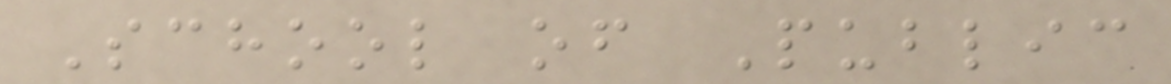School of Public
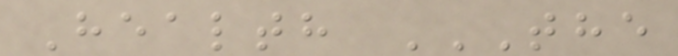Health THE
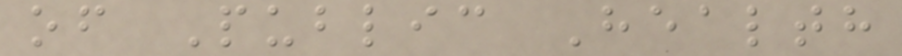of Public Health
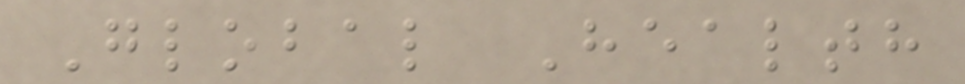Global Health
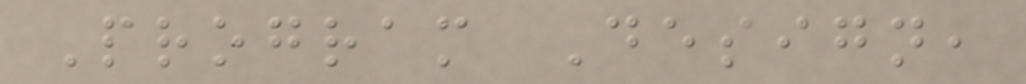Program Design,
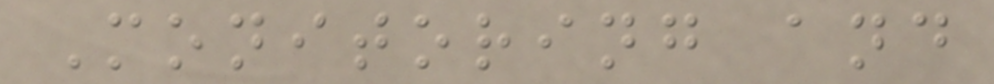Monitoring and
